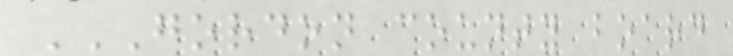GORDON COUNTY BOARD
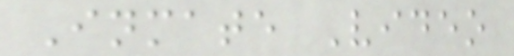Inmate Video
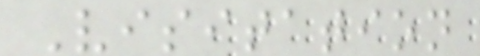Visitation
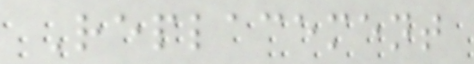Replacement
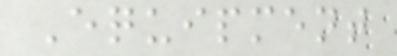Equipment
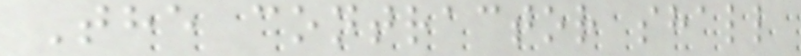The contractor shall
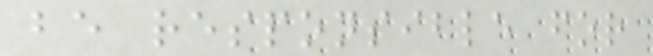be responsible for
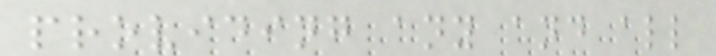providing any and all
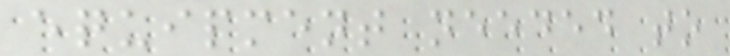equipment needed to
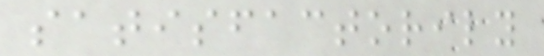satisfactorily
